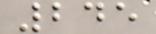245
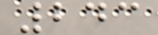243
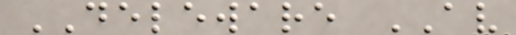DELEWARE AV
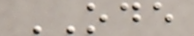ODE
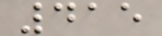415
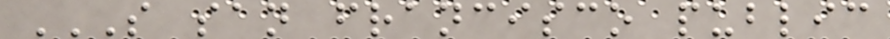S SAN FRANCISCO PUBLIC
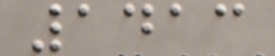1413
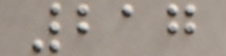217
